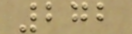272
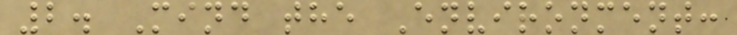2. Mind the Environment:
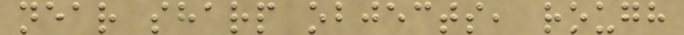near sharp objects, rough
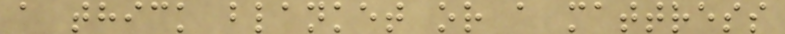a thick blanket or a mattress
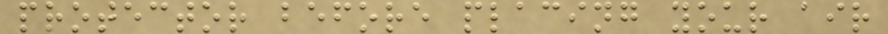protector before placing your air
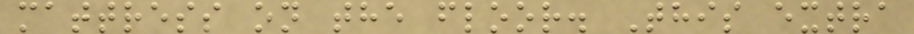mattress on the floor. This extra
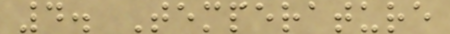4. Temperature
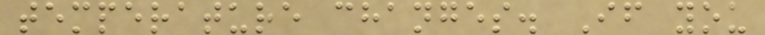temperature changes. If you
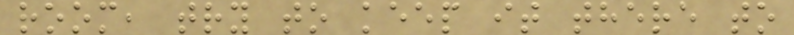room, try to keep it there to
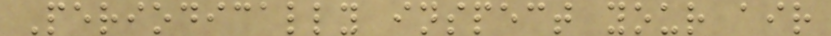Periodically inspect your air
